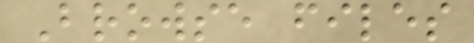Browse files
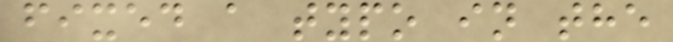fixed a typo in the
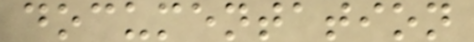documentation
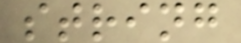string
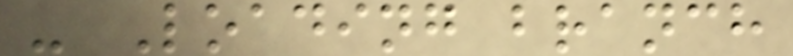- Loading branch
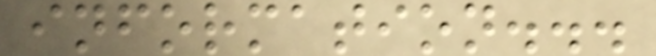information...
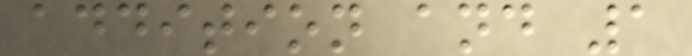addition and 1
